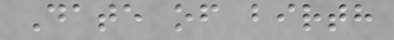Date of birth
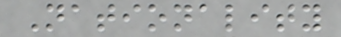Nationality
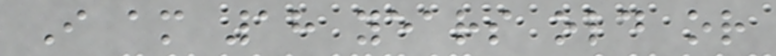I am 18 years old or
